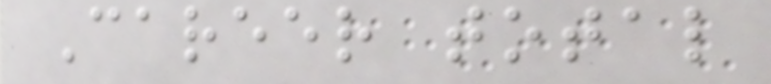Career total
